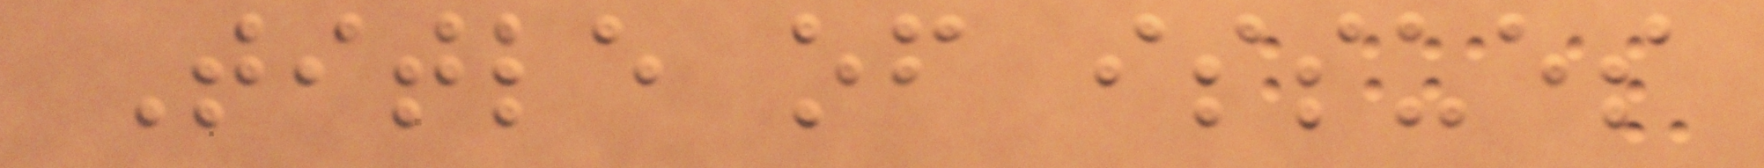Title of issues
